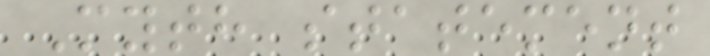Myth statement
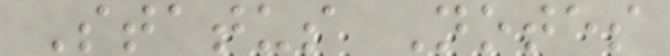Status Notes
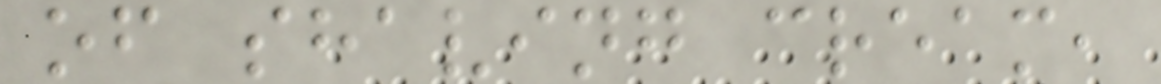of shaving cream,
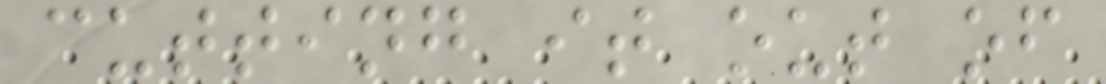cutting it out of
